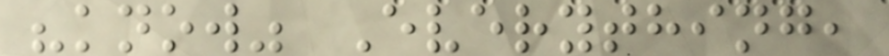"know" Everything,
